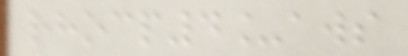rhocp4_aws
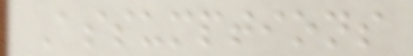Assumptions
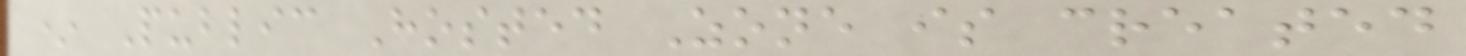* Public Hosted Zone is created
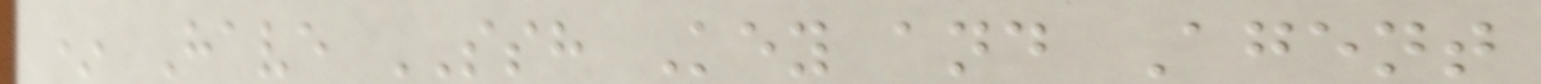* Have SSH Key and Agent
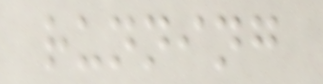running
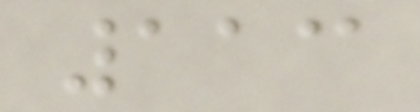113
